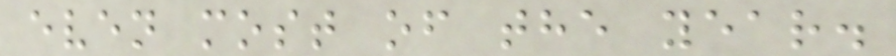even most of the year.
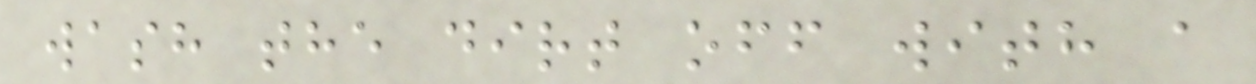wash the dirt off with a
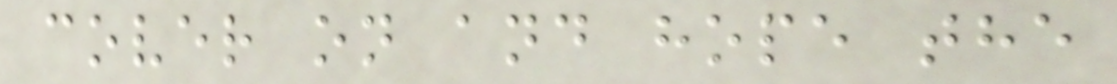cover on and hope the
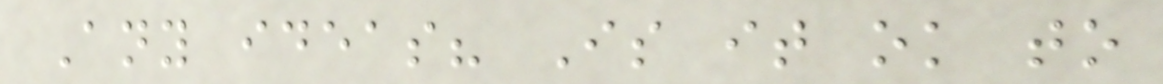Any ideas? Is it ok to
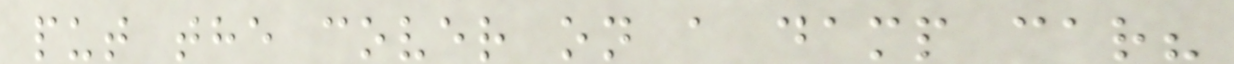put the cover on a damp car?
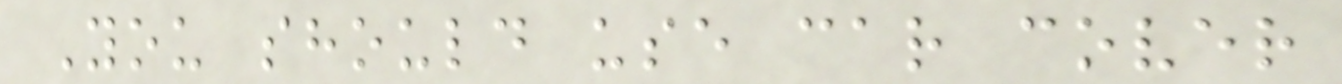You should use car cover
